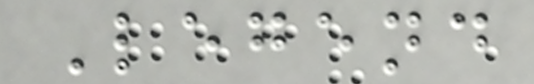Legend
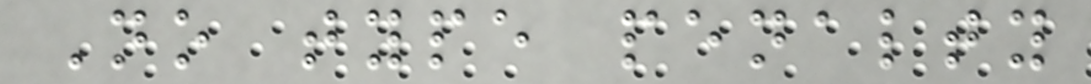No type penalty
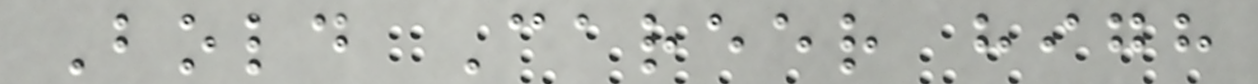Bold Career high
